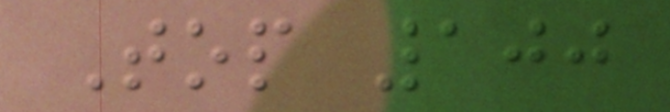Top 100
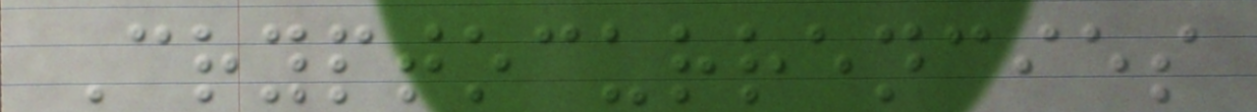Cryptocurrencies
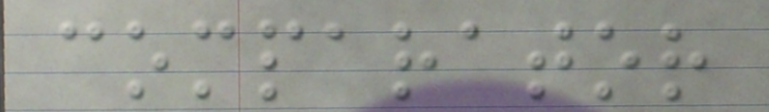comparator
